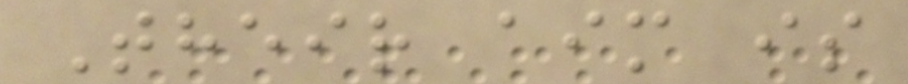Their aim is
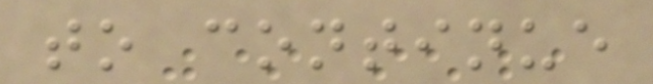to continue
